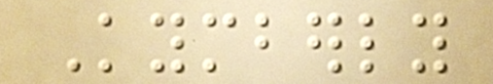Kymberly
